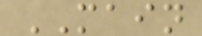MAIN
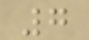7
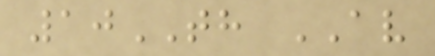10TH AV
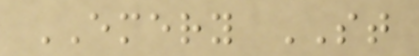EMERY ST
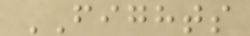FIGHTS
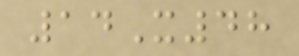14X48
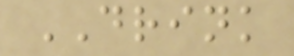DRINK
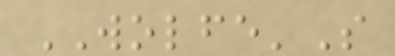WOLFE'S
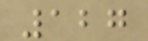127
